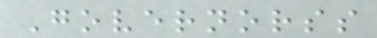Governorss
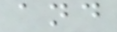and
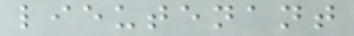lieutenant
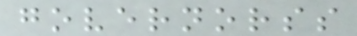governorss
